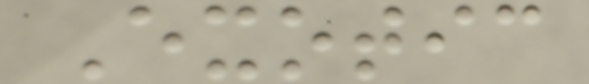Exotic
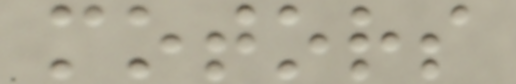motors
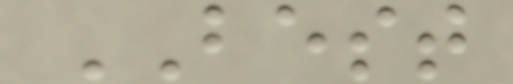BEST
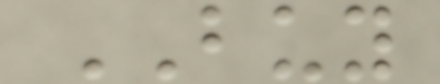BUY
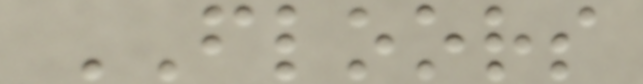FLOORS
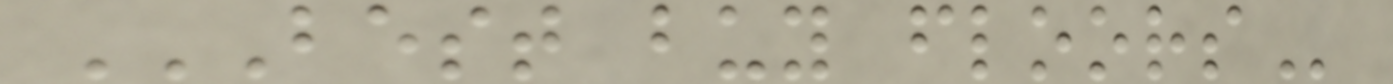BEST BUY FLOORS
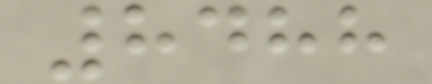8488
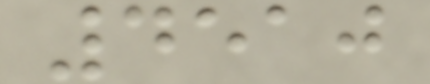4510
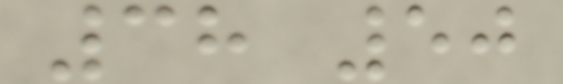38 50
